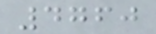4760
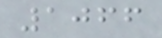1066
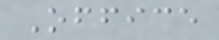Office
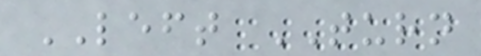LEFT TURN
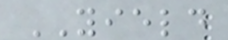YIELD
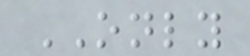ONLY
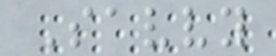Savvy
